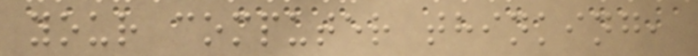your computer thinking,
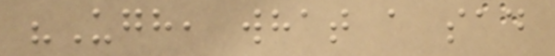"Ugh, what a sad
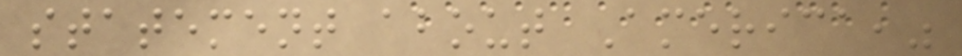statement about America,"
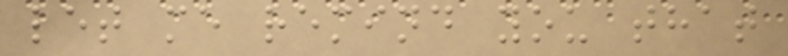let me remind you that
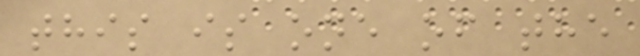this is one of the
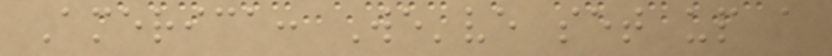America: We've set up a
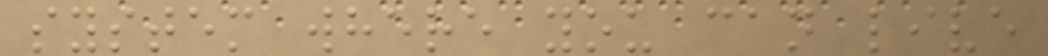system where you can live
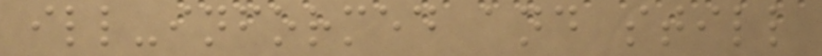ill-informed and still
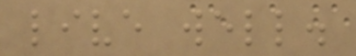live well.
